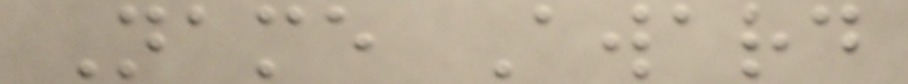Name Award
